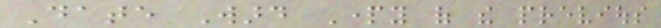Date Ward Party of the previous
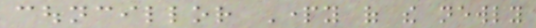councillor Party of the newly
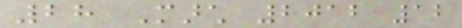28 March 2012 12
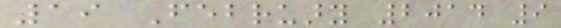19 February 2014 9
